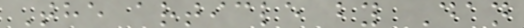The article by Dan
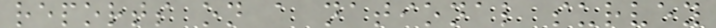reports on a national survey
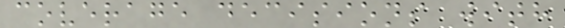coverage decisions with
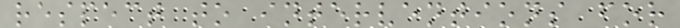respect to interventions for
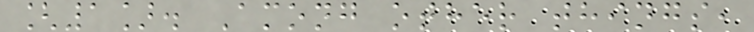[1]. Among other things,
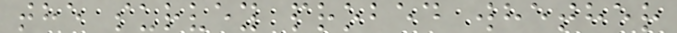the survey probed whether
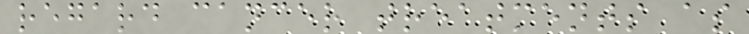regard cancer treatments as
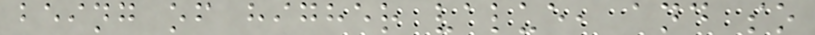being of higher value, and so
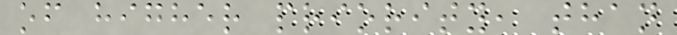of higher priority, than
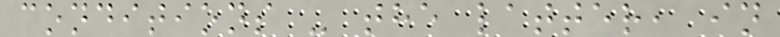conditions - the latter, in
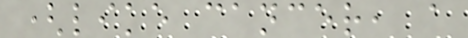(like cancer, a
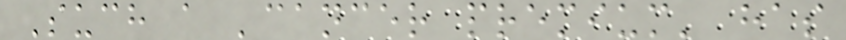Such a 'cancer premium' has
